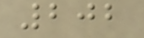202
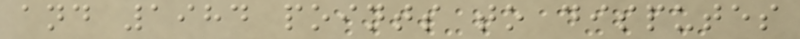and 1984 points to disputes
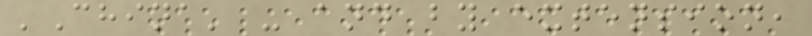'China' - and by extension,
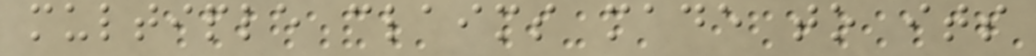multiple claims made to its
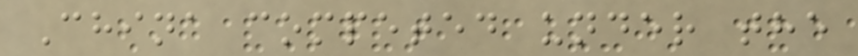China competed under the
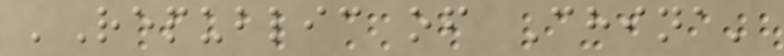'Republic of China'
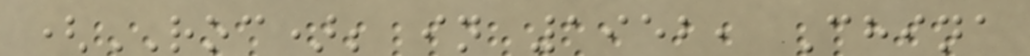(ROC); in 1952, China
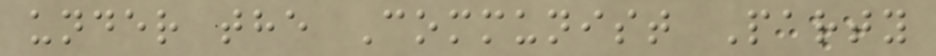under the Communist Party
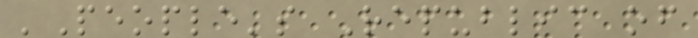'People's Republic of
